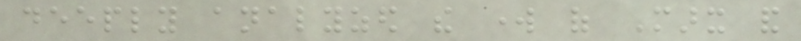deeply analyzed the work of Marx and
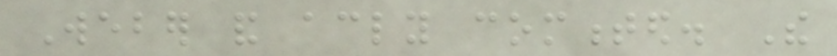Weber and accordingly commented. The
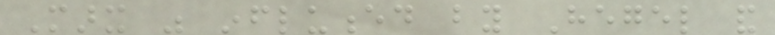Marx was influenced by Hegel and
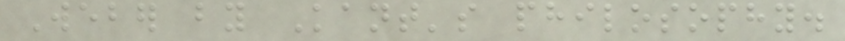Weber by Kant's philosophy.
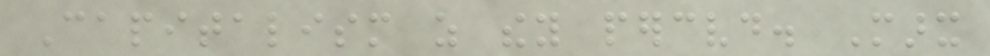Capitalism as they perceived. Marx
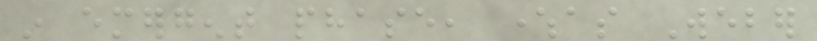in emergent phase, whereas Weber
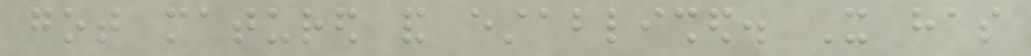got matured and established. It has
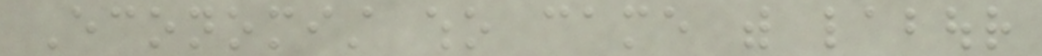Economist who came with labour
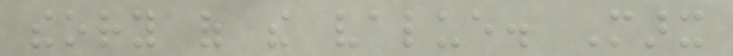theory of the value. Marx
